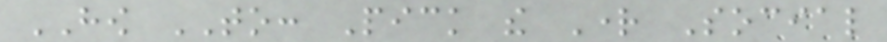HOW TO: Pick the Right Social
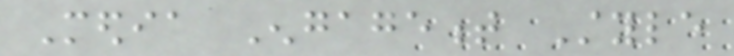Media Engagement Style
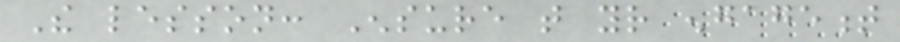The lesson: Ensure that your engagement
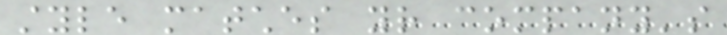style matches your company's
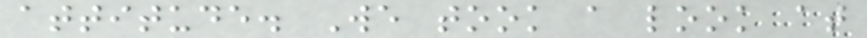attitude. We took a look at
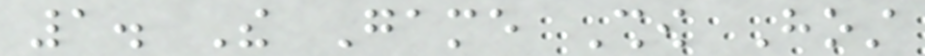1. The Game Show Host
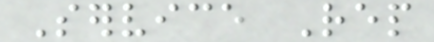Service Rep
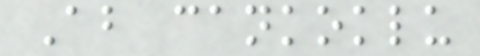About cankoklu
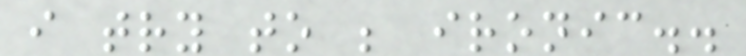i try to be ironic..
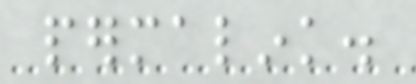permalink.
